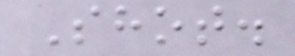Shot.
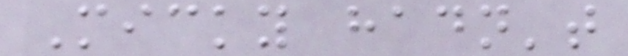Micky hadn't
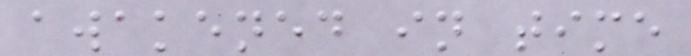awakened in time
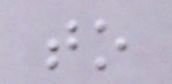to
